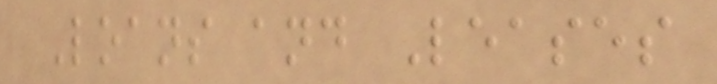Loans and Leases
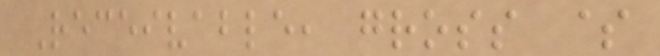Receivable, gross $
